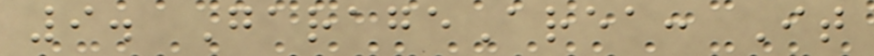9. GarageArea: It
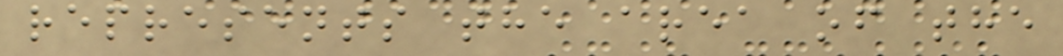represents the area of the
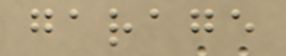garage
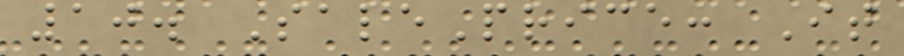10. SalePrice: It
